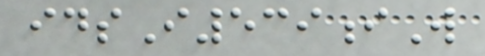idsI539iW
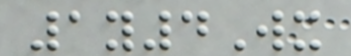1y4Wx
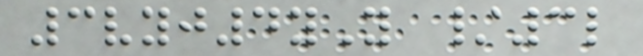3vyj4yY /3l
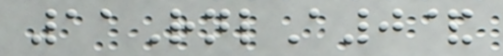11RnlA0&
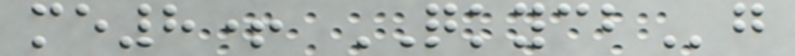me8+ QKYCBg
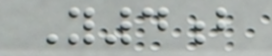Y4b
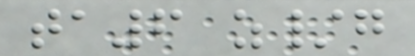ta6 z/g
